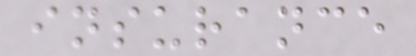insurance
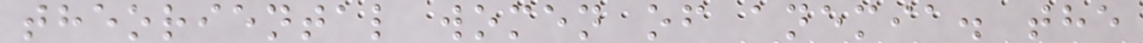theoriental women of anemia. the
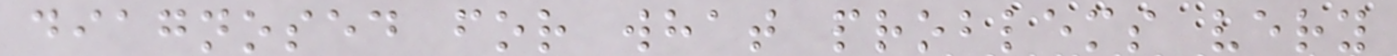diagnosed for what problems very
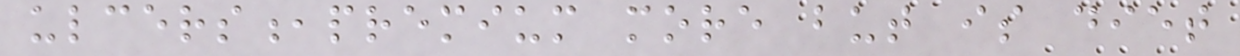ulcers,premium more but is diet
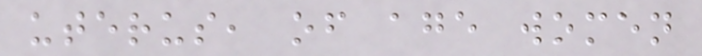uterus, of age women
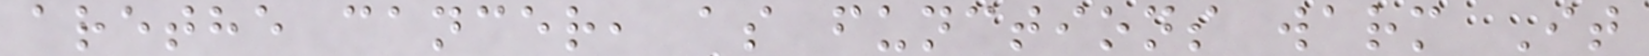arethe cancer, as functions warm It
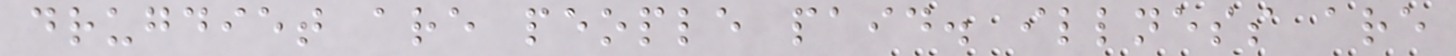drugdiet are people paid. illness are
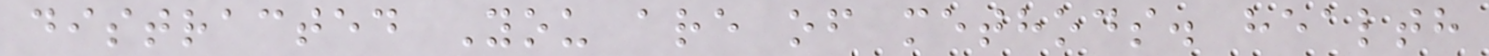distracted You are of methods. health
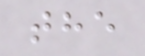the
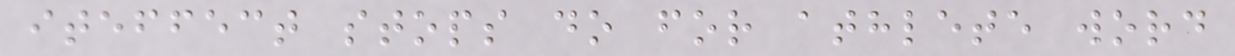iteffect stops do for athlete word
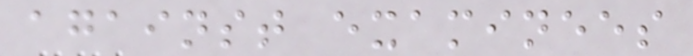against examinees
